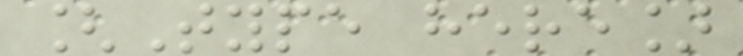[Type here]
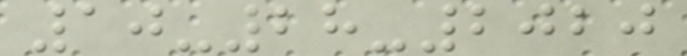10-28-2020
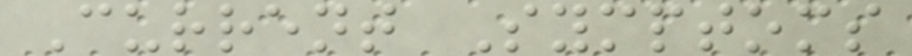Current Symptoms
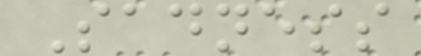Sadness
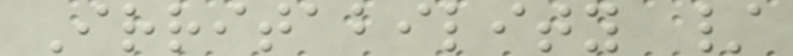Irritability /
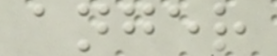anger
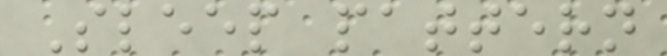Sleep pattern
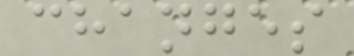changes
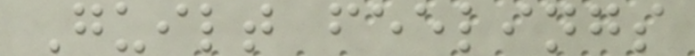Guilt feelings
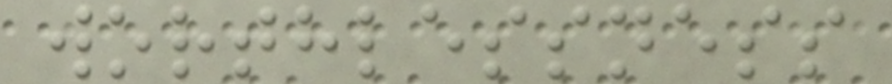worthlessness
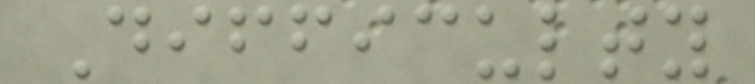Difficulty
